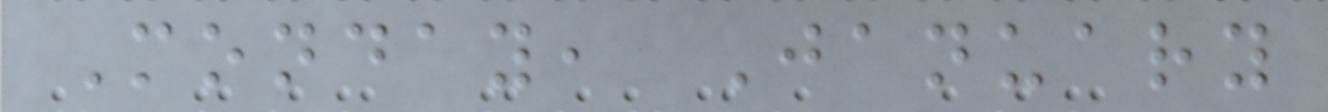Monday, January
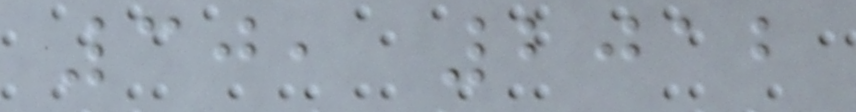30, 2012
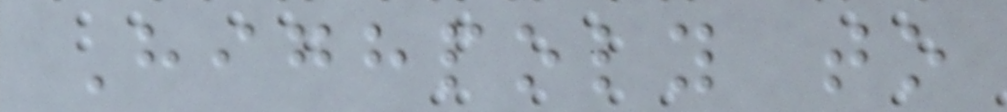Highpoly to
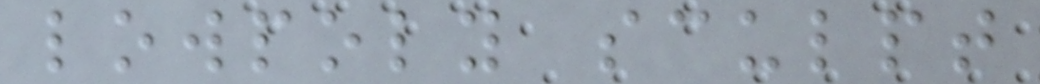lowpoly sculpt
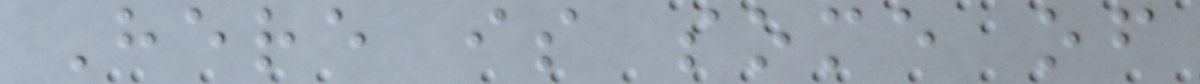Here is some of
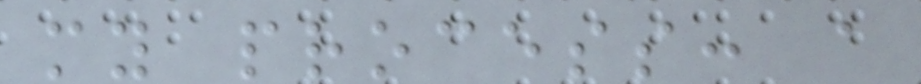my process: a
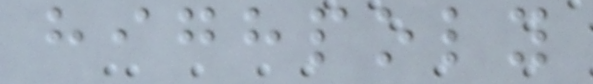highpoly
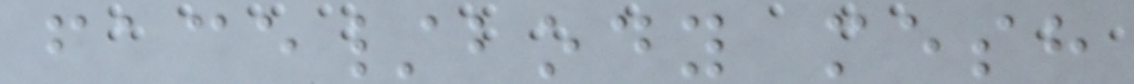face/body mesh
